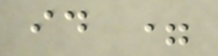id =
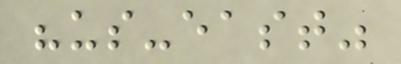"us-east"
